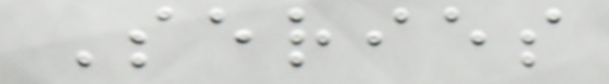Series
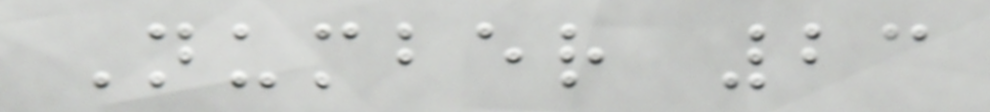Number 23
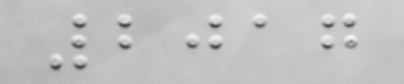2017
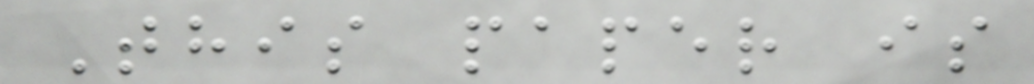This paper is
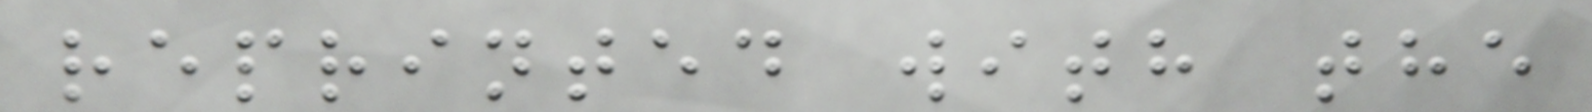reprinted with the
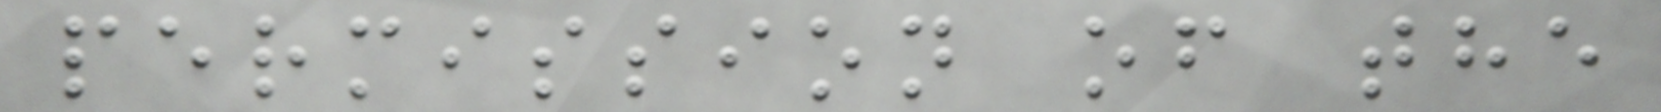permission of the
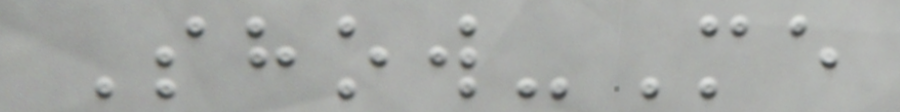Show-Me
